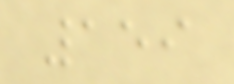159
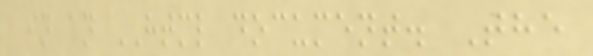in an HTML document. The
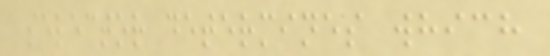selector determines which
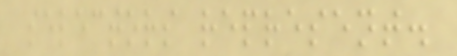selectors represent.
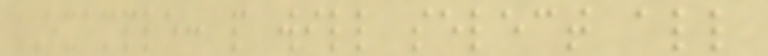Example: p will select all
